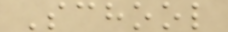School
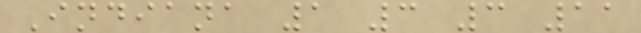Indiana 1 3 3 11
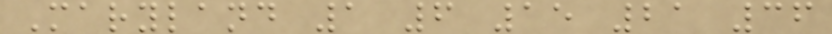Maryland 1 6 15 21 36
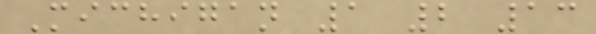Michigan 1 2 13
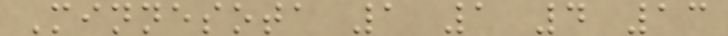Minnesota 1 1 4 13
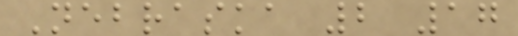Nebraska 2 17
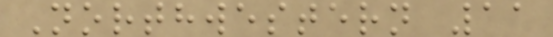Northwestern 11
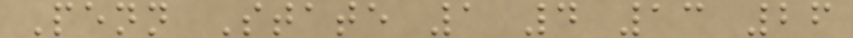Penn State 1 4 13 26
